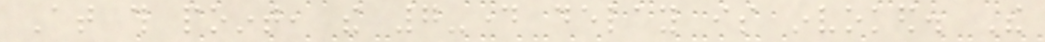At this point, the 7-day delay is invoked. The
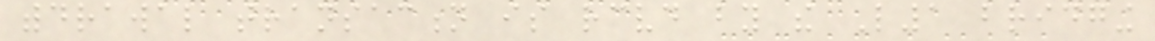withdrawal transaction is received by the L1 bridging
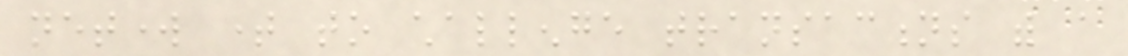network time to challenge transactions with a
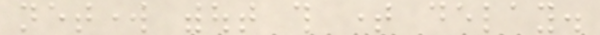network without this time delay.
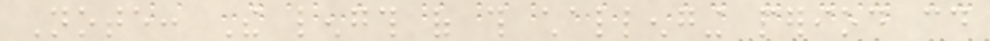Note: The length of this challenging period could
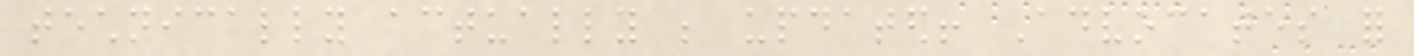technically actually be updated! Advocates for
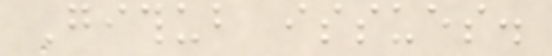Github issues.
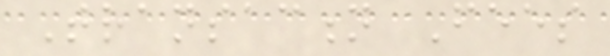Transaction Fees
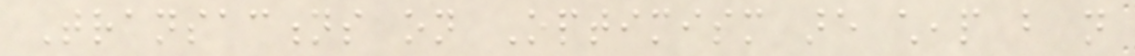Transactions on Optimism are cheap but not
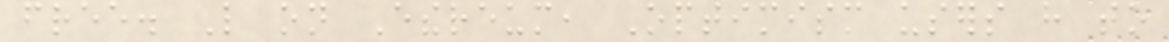free. Like on Ethereum, Optimism users have to
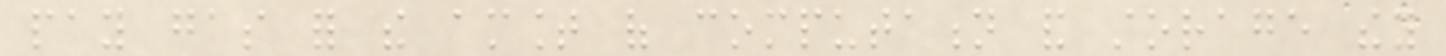pay gas for the amount of computation and storage they
